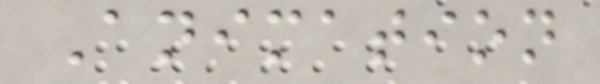Animation
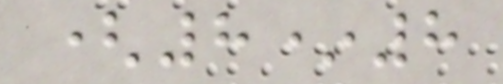(8*8
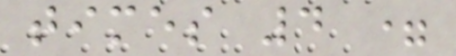times 4 =
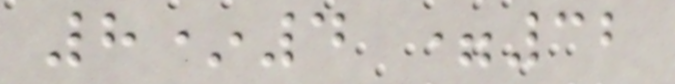8*4 =32
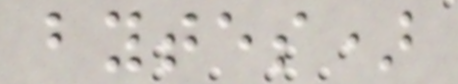bytes)
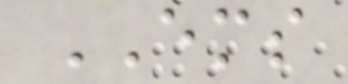EMS
